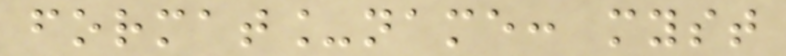format_name: myst
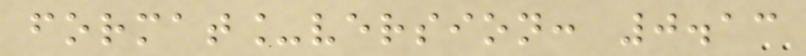format_version: 0.13
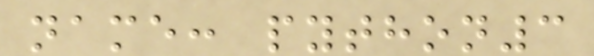name: python3
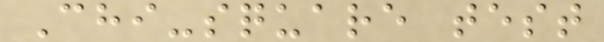Chi-square test
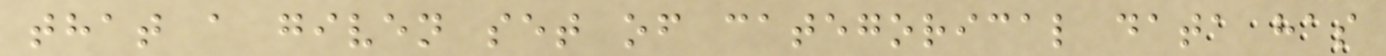that a given set of categorical data has
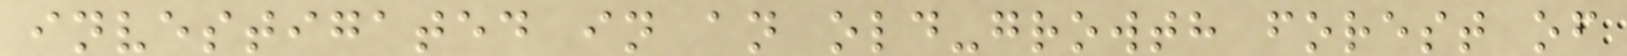investigated in an old-growth forest of
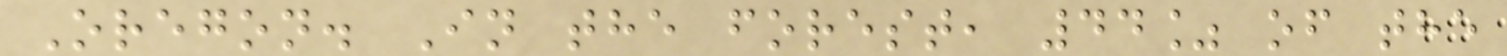Oregon. In the forest, 44% of the
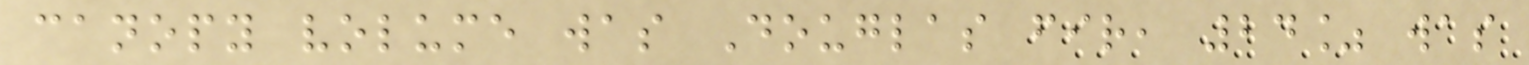canopy volume was Douglas fir, 24% was
